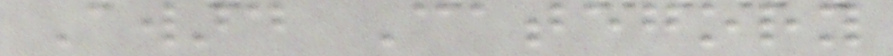Award Category
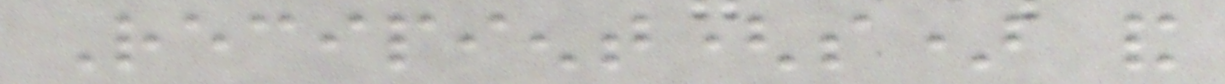Recipient(s) and
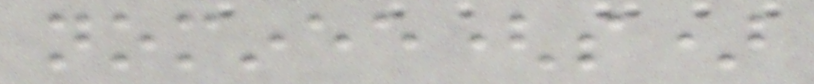nominee(s)
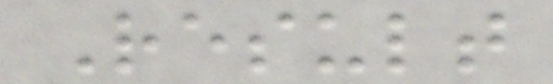Result
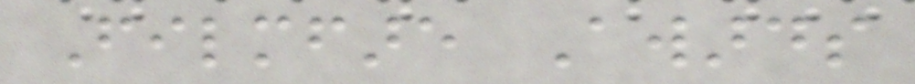Filmfare Awards
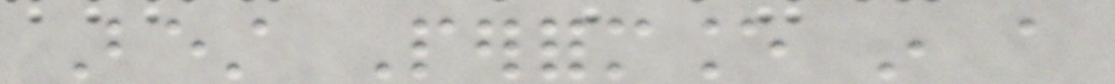Best Performance in a
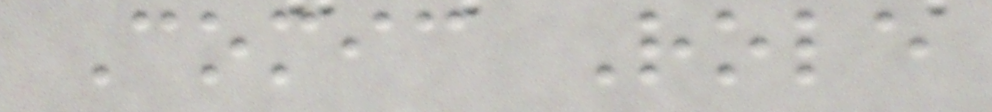Comic Role
